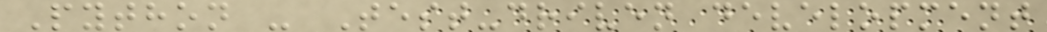Python - Test-driven development
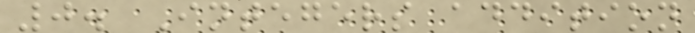0. Integers addition
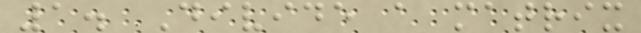1. Divide a matrix
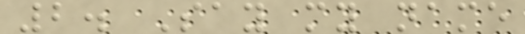2. Say my name
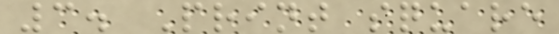3. Print square
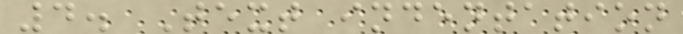4. Text indentation
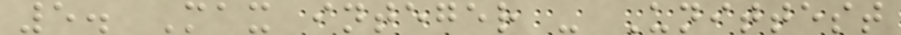5. Max integer - Unittest
